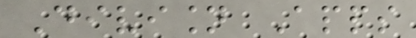Division Apps
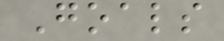Goals
